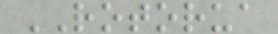ROTORUA
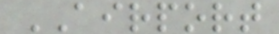AIRPORT
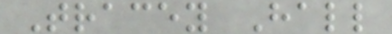Tracey Hall
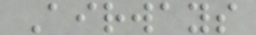Airways
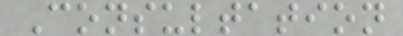Consultation
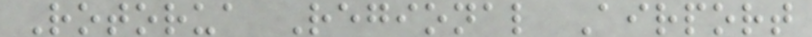Rotorua Regional Airport
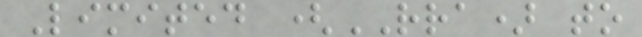Limited (RRA) to
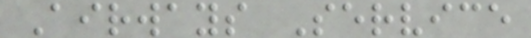Airways Service
